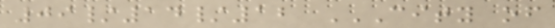09/14/12 CITY OF
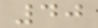40
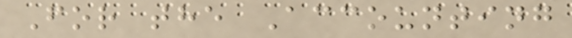For the Accounting
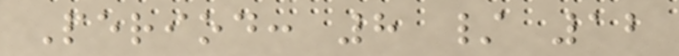Period: 8 / 12
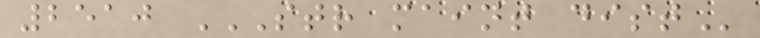2510 STR MAINT DIST
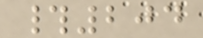#204
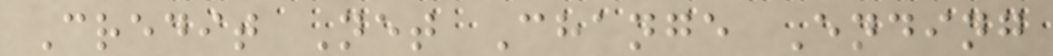Credit Net Change Ending
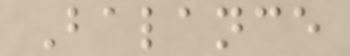Balance
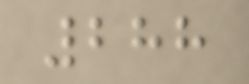288
